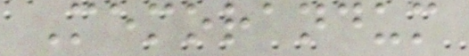Memorandum
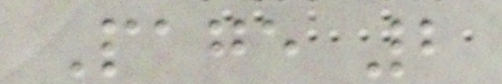Page 2
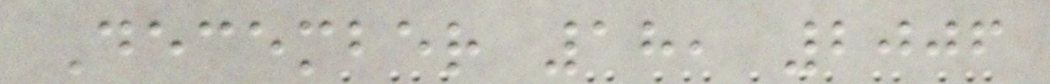December 18, 2006
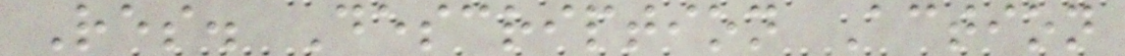Res. Description Action
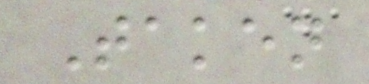Taken
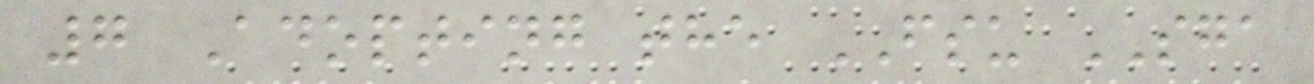7 Adopting the FSU SGA
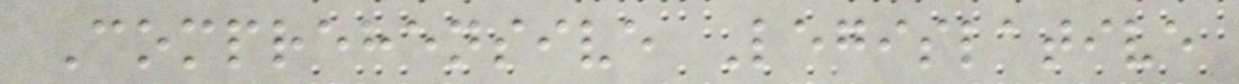Comprehensive Legislative
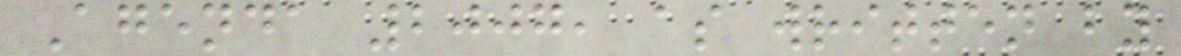Agenda 2007, as written by
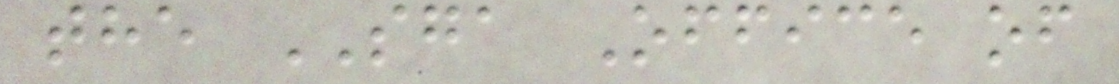the SGA Office of
